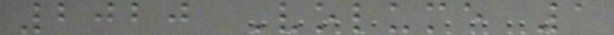2020 Volume 1
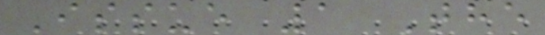Issue 1 The
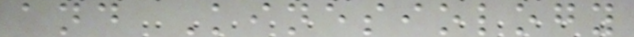and Kinesiology
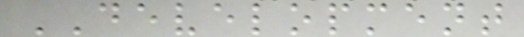DEVELOPMENT
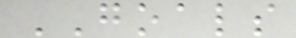GOALS
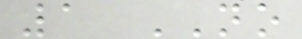1 NO
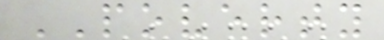POVERTY
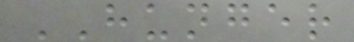HUNGER
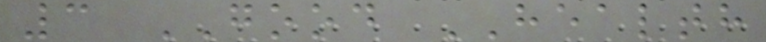3 GOOD HEALTH
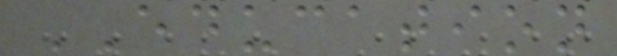EDUCATION
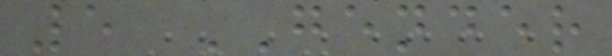5 GENDER
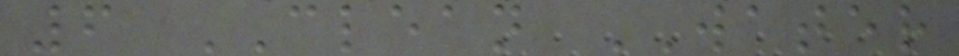6 CLEAN WATER
